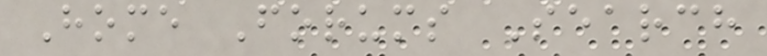Home Forums Search
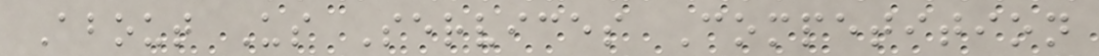About Us Services Competition
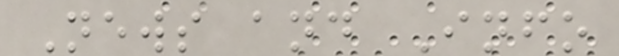News and Info
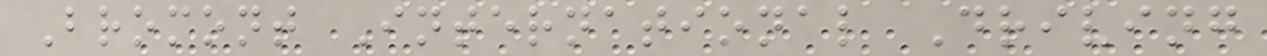Bromont International Driving
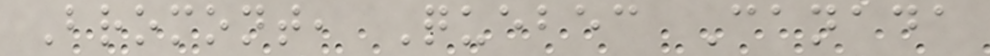Bromont, Quebec Canada
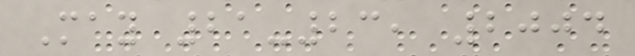May 21-23, 2004
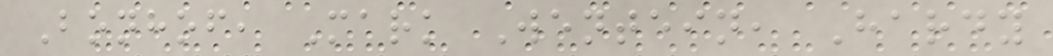Bonhof, Mark Wentein, Hardy
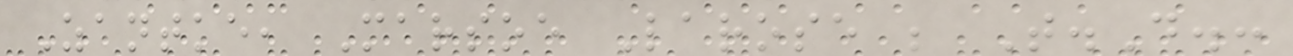Zantke, Marsoe Larose ; T.D.:
